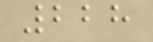228
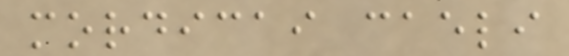mordicai caeli
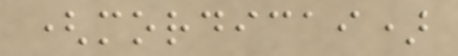(mordicai)
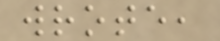wrote,
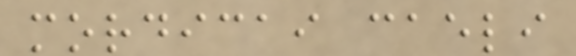mordicai caeli
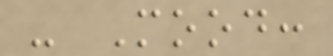- Mood:
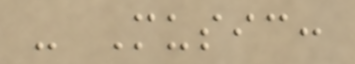- Music:
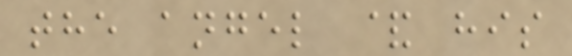the angel & his
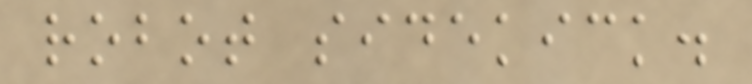robot sidekick.
